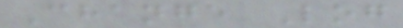Change Log
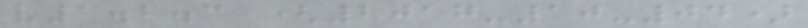v1.2.3 (2017-10-04)
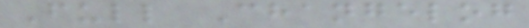Full Changelog
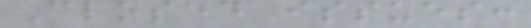Closed issues:
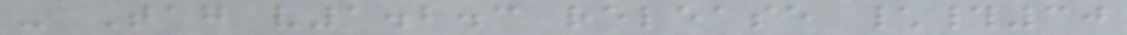- Tag v1.2.3 release \#30
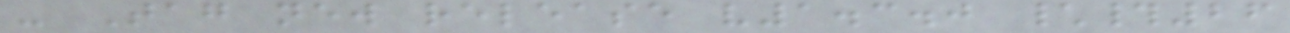- Tag new release v1.3.0 \#26
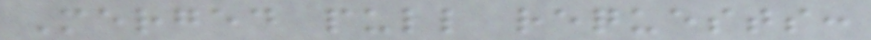Merged pull requests:
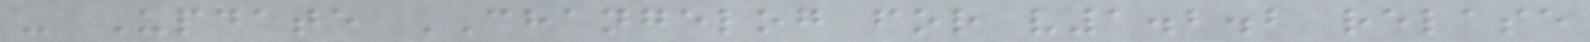- Update CHANGELOG for v1.2.2 relase
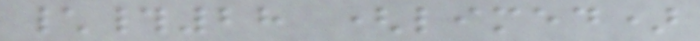\#28 (limed)
